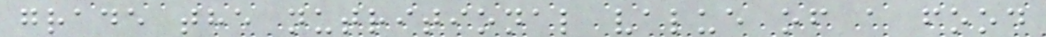grade the nutritional value of a food
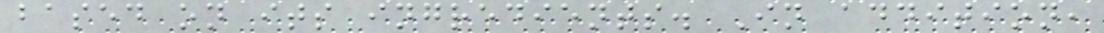based on its ingredients. In addition,
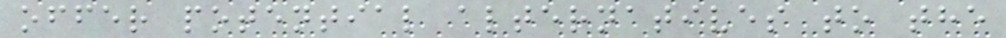offer potential alternatives to the
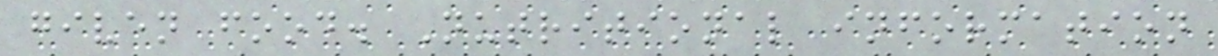given food. Nutritional information
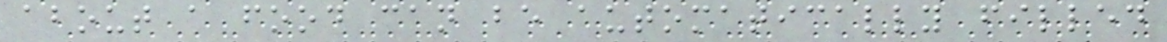about a food can be automatically filled
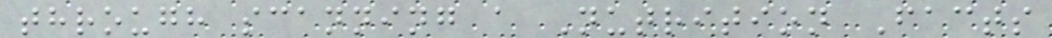through scanning a Nutrition Facts
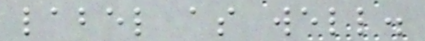label as well.
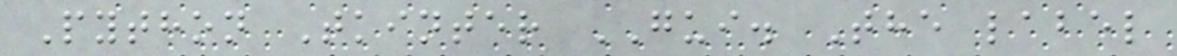Python Tkinter GUI. The label
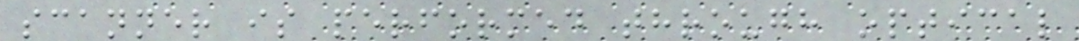scanner is performed through optical
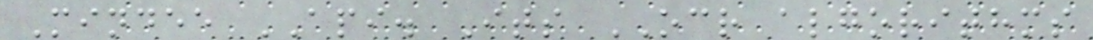Mindee API. Its OCR algorithms
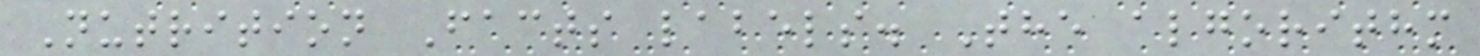Nutrition Facts labels. The algorithm
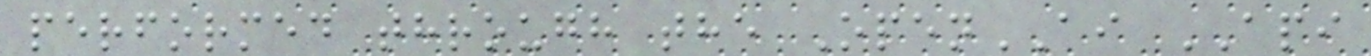performed through the OpenAI API
